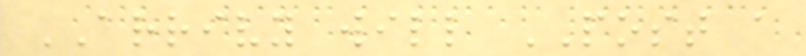ARRIVY will POST a
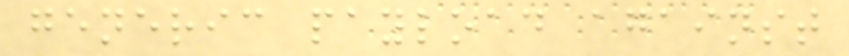generic payload against
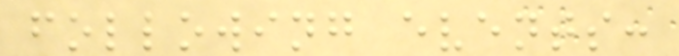following events:
